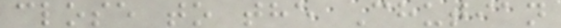close to the Chutian
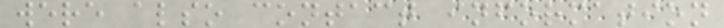were also contact information
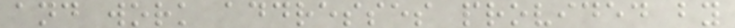and work addresses provided by
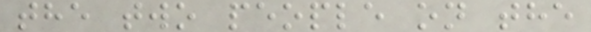the two people on the
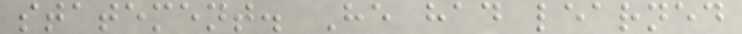statement. He had learned
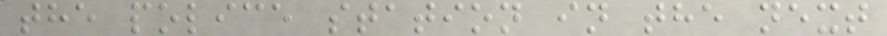the police station in the next
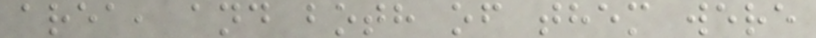area, and both of them were
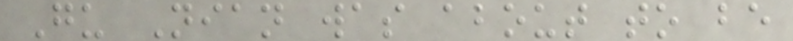Gu Nian was about to be
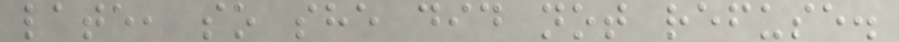late, so she did not refuse.
